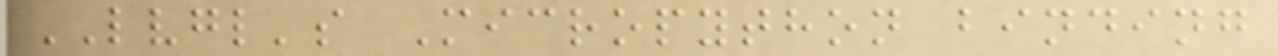LVGL's Micropython binding
